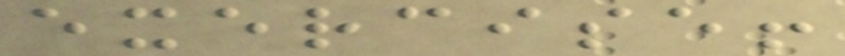exercise!
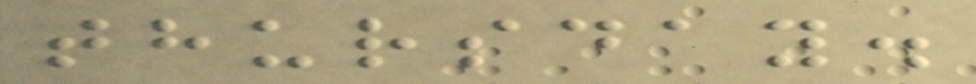thursday.
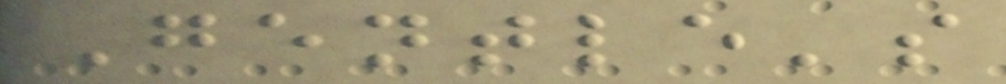Gentle's
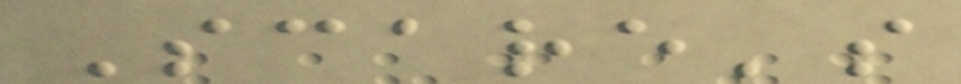Scare's
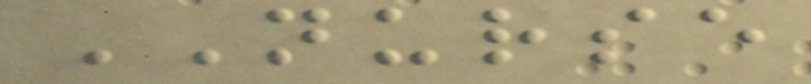NURSE
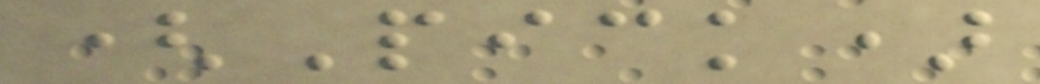(Pick)
